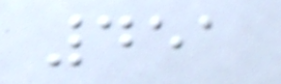451
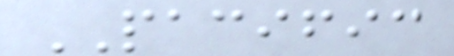PACIFIC
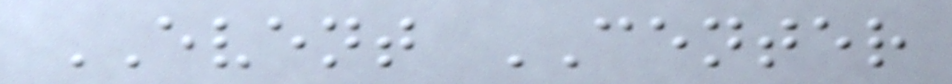EVENT CENTER
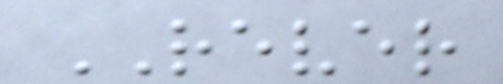REVER
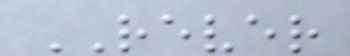REVER
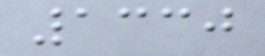1330
